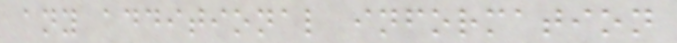any additional information
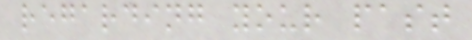regarding your past
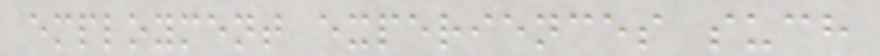employment experiences such
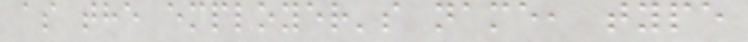as the employer's name, type
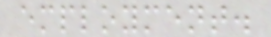employment.
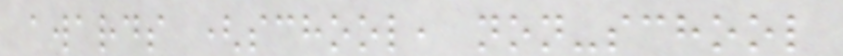awards (school, non-school
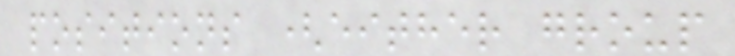positions (either group
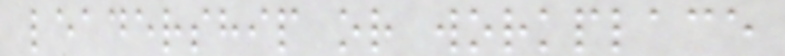leadership or workplace
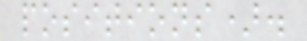positions).
